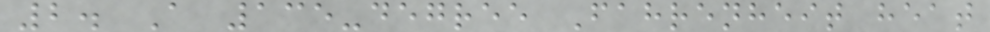2. A 135-degree Fahrenheit heat
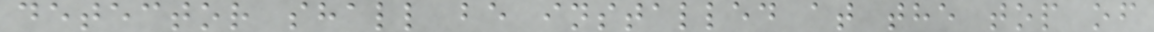detector shall be installed at the top of
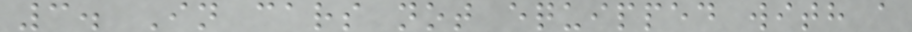3. In cars not equipped with a
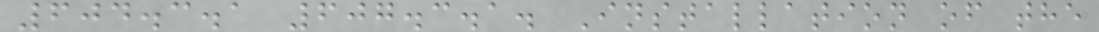604.3.1 607.3.1. Installation of the
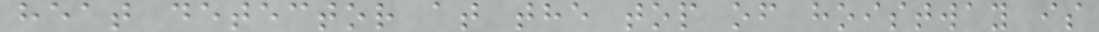heat detector at the top of hoistway is
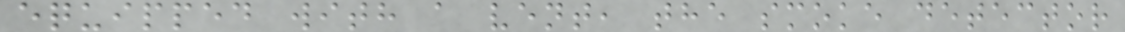equipped with a vent, the smoke detector
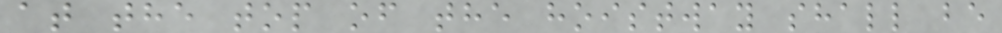at the top of the hoistway shall be
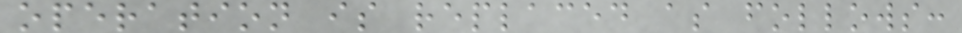operation is replaced as follows:
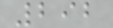292
